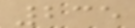235
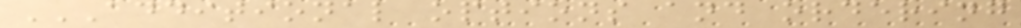ADDITIONAL OPTIONS AND ORDERING
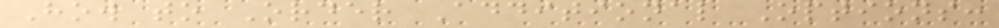How to Order Additional Options:
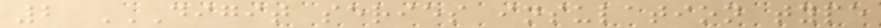2 DIGIT SERIES INSULATION TYPE
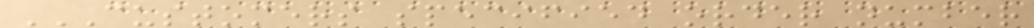CUSTOMERS SPECIFIED ORDER NUMBER
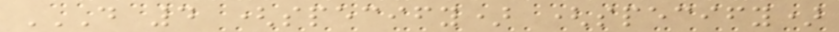D 4 (SPECIFY) (SPECIFY)
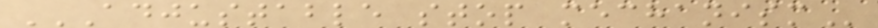ADJUSTABLE STOP MECHANISM
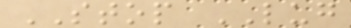STOP LUG
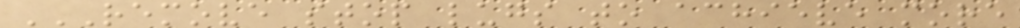REMOVE STOP LUGS TO ACHIEVE MORE
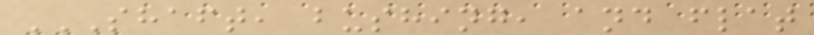SHAFT, BUSHING, AND FLAT
